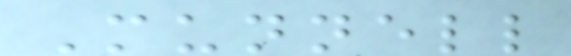Munnell
